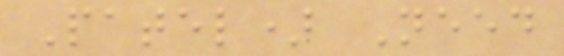Patel) Need
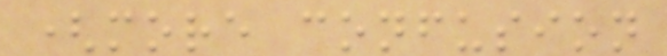(more confusion
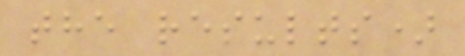the results)
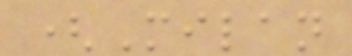(Milan
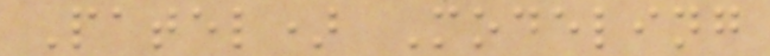Patel) Modeling
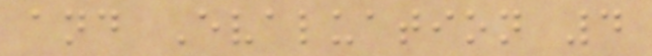and Evaluation 4
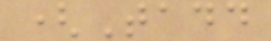(Tadd
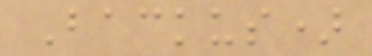Backus)
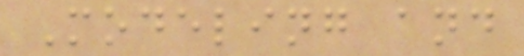Modeling and
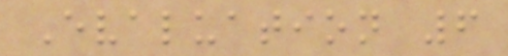Evaluation 6
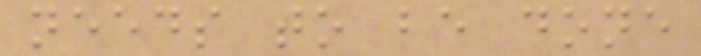needs to be done
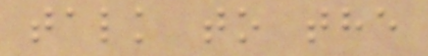talk to the
